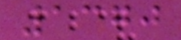1370
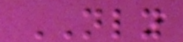NLY
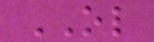OL
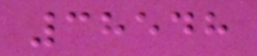38548
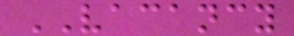VACANCY
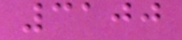3100
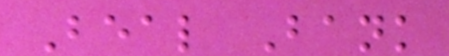Beal Bank
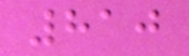810
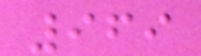969
